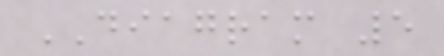DIAGRAM 5
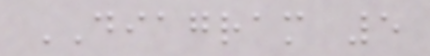DIAGRAM 5
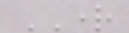RIGHT
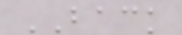BACK
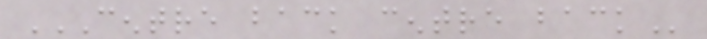CENTRE BACK CENTRE BACK
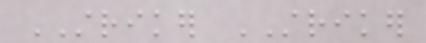STRIKER STRIKER
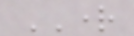RIGHT
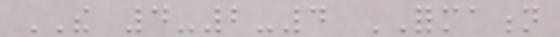THE 4-2-4 FORMATION
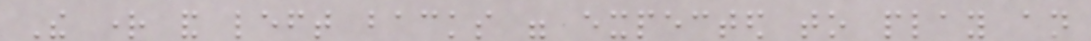The right and left backs were expected to play an
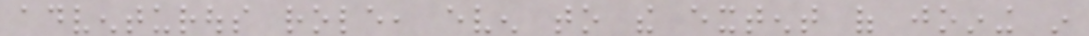adventurous role, even to the extent of joining in
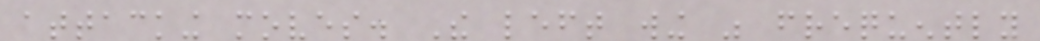attacking moves. The left wing was frequently
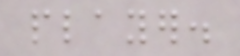player.
